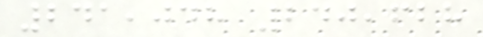241,048 240,628
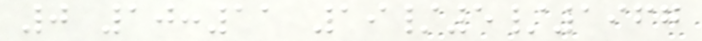0 10:11 19/5/1967
